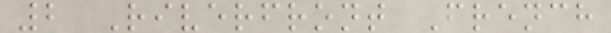2 Riverfront French
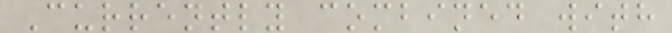Currently combined with
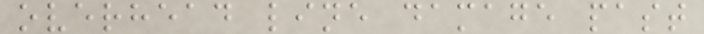overhead line damage past
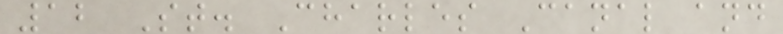12 St. Charles Canal and
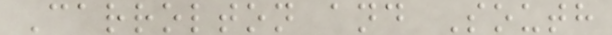Carrolton and South
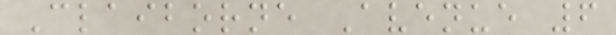Claiborne Avenue 6
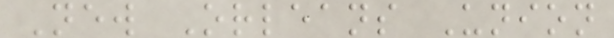New Orleans Union
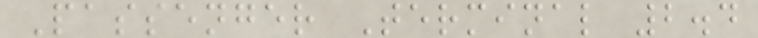Passenger Terminal 2.4
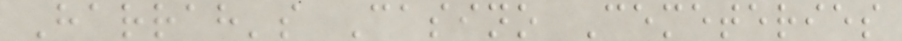Harrah's Casino Cemeteries
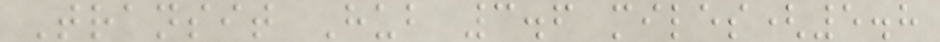Transit Hub 3.6 miles(5.8
